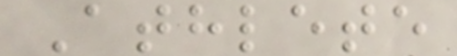Athlete
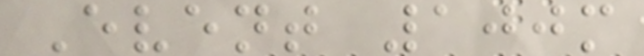Event 100m
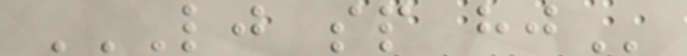LJ SP HJ
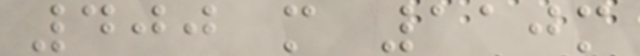400 m 110m
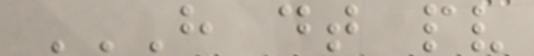H DT PV
